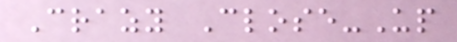Crazy Close-Up
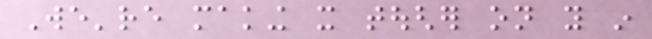We're making it tougher on you in
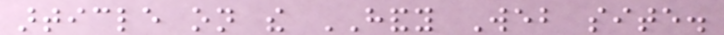article on the HANDY Web site.
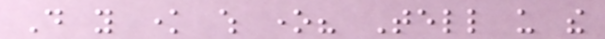Do you know which one? Tell us the
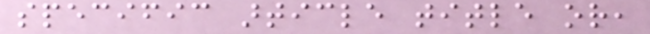specific article title or,
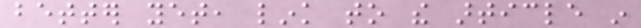better yet, link to the article in
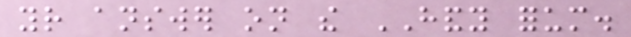your answer on the HANDY forum.
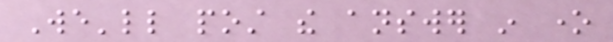We'll post the answer in one
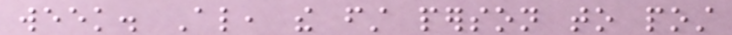week. Also, the first person to post
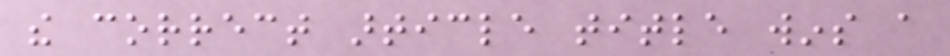the correct article title wins a
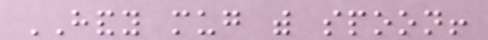HANDY mug with spoon!
